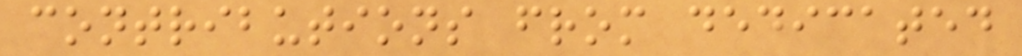contributions from dedicated
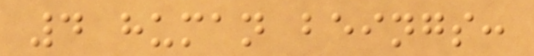4 human beings:
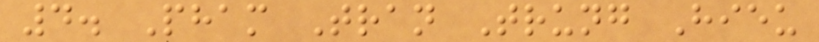4. Pham Tran Trung Hieu
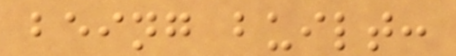being built:
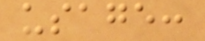usage:
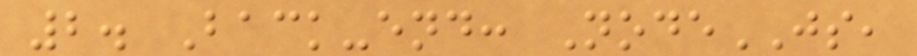2. Back-end: NodeJS,
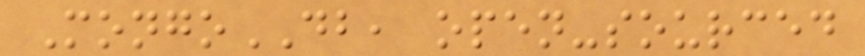MongoDB, open-sourced
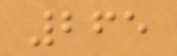265
